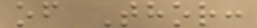of Thor:
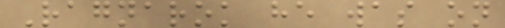Ragnarok he was on
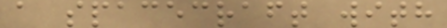a spacecraft with
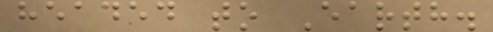headed to Earth.
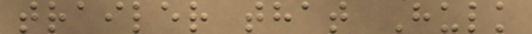trailer that Hulk
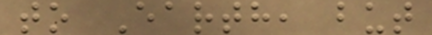to Earth, but
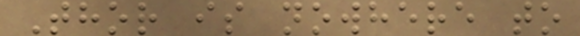Thor is nowhere to
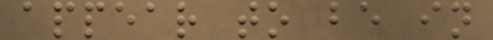appear to be in
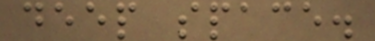deep space.
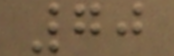70
